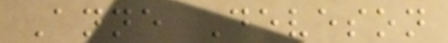Anne Deveson
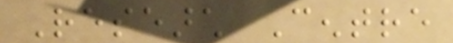Research Centre
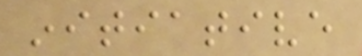initiative
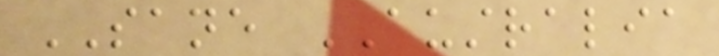SANE AUSTRALIA
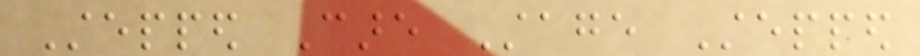Stepped Care Stage Stepped
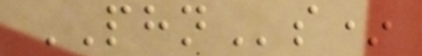PHNs*
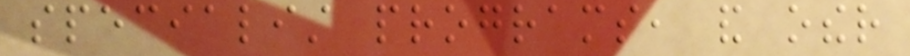specialist programs, and other
